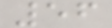56
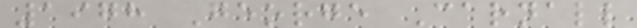1978 George Carnall
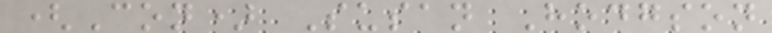(Con) Susan Hodgson
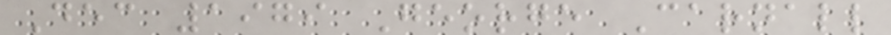Dec 1979 George Carnall
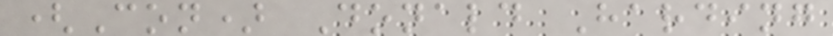(Con) Donald Harding
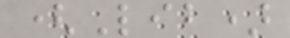(Lib)
